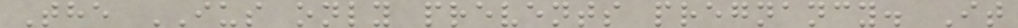The IUS only prevents pregnancy. It
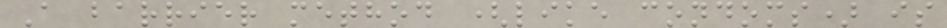A barrier method (like condoms) is
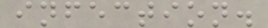infection.
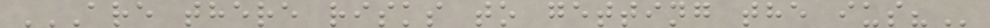ARE THERE RISKS TO GETTING THE IUS?
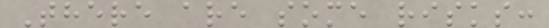There are some risks:
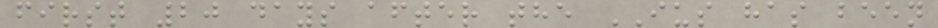first 20 days after the IUS has been
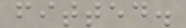fitted.
